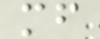mf
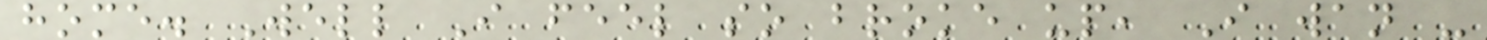home. Well I feel so broke up, I wan -
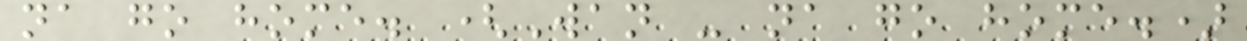na go home. (Wan - na go home.)
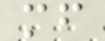mf
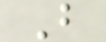B
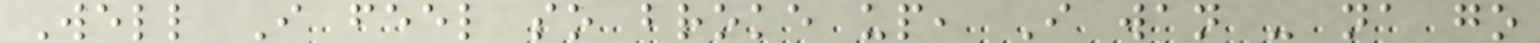Well I feel so broke up, I wan - na go
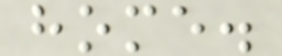home.
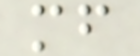mf
